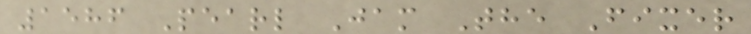1586 Pearl Jam The Fixer
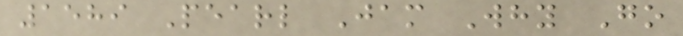1589 Pearl Jam Why Go
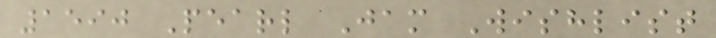1590 Pearl Jam Wishlist
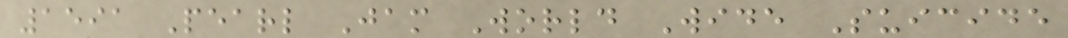1591 Pearl Jam World Wide Suicide
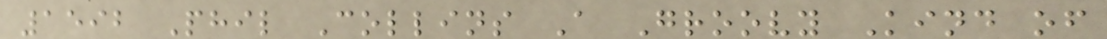1592 Phil Collins A Groovy Kind of
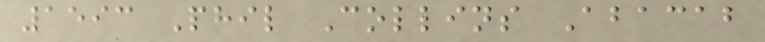1593 Phil Collins Abacab
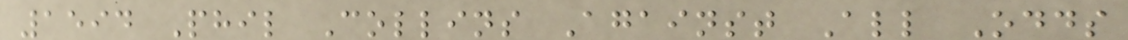1594 Phil Collins Against All Odds
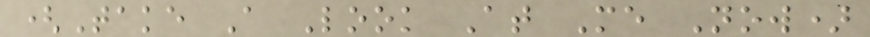(Take A Look At Me Now)
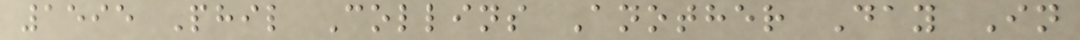1595 Phil Collins Another Day In
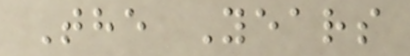The Years
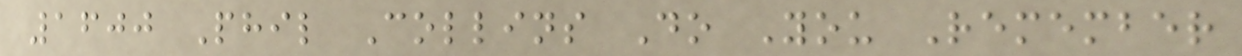1600 Phil Collins Do You Remember
